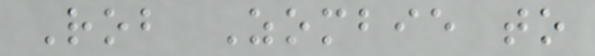Rob Zombie to
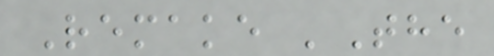Remake 'The
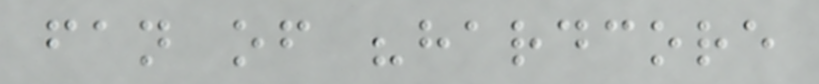fan of "hardcore
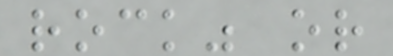rock" or
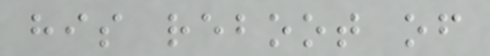his reboot of
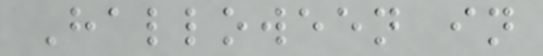Halloween in
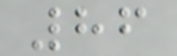86
